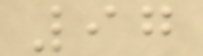97
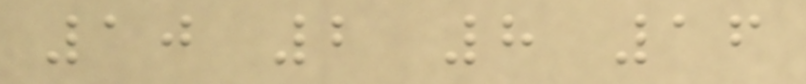10 2 8 16
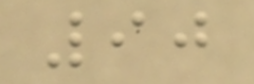90
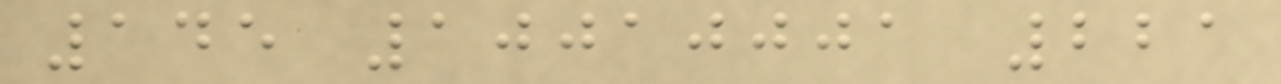145 10010001 221
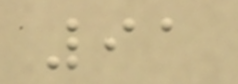91
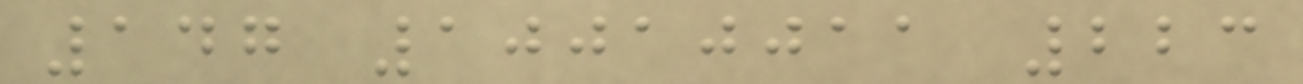147 10010011 223
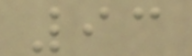93
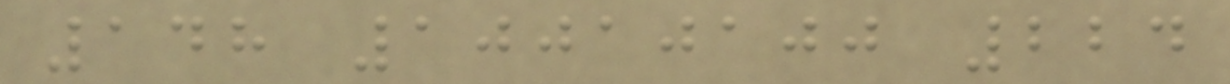148 10010100 224
